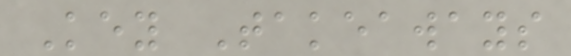Key Takeaways
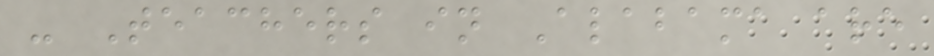- Teachers in Alabama are
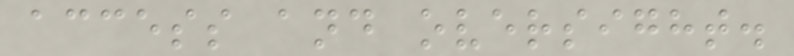access and oversight.
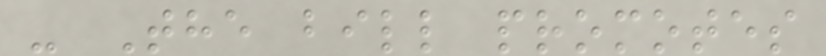- The bill promotes
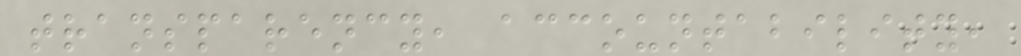transparency, accountability,
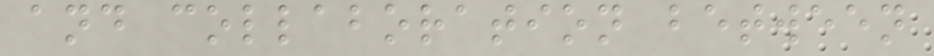and collaboration between
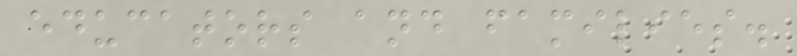educators and families.
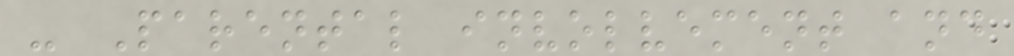- Parental involvement and
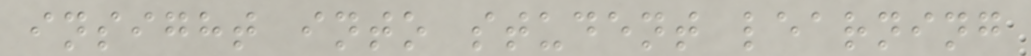insight into student learning
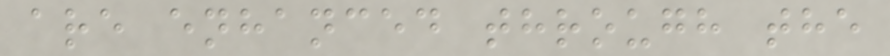are enhanced through the
